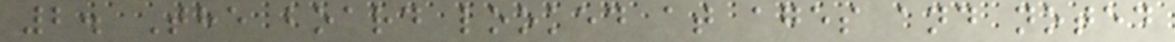2. The board looked at ages and noted
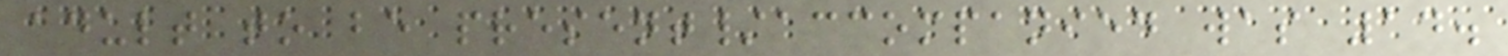adult to be present/accompanied was 14.
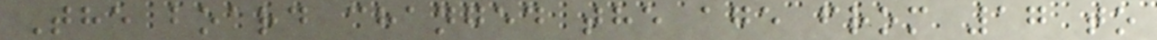The board changed the age from 17 to
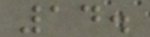14.
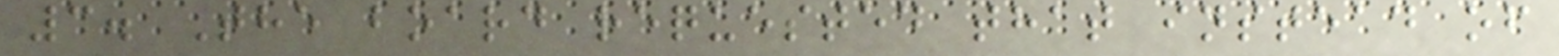3. The board requested that instead of
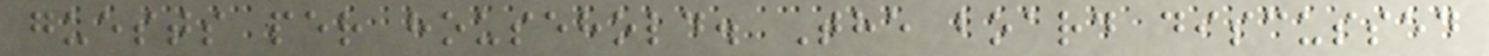guests per household. The board discussed
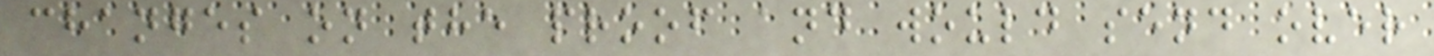changes on the proof and would send over
